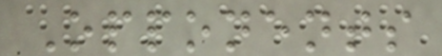Opponents
